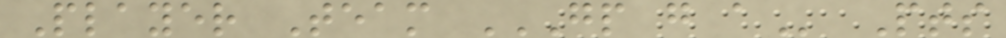Player Team GP G A Pts
